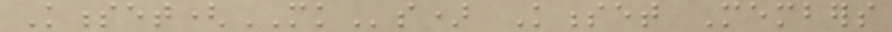Knesset(MKs) Knesset Members
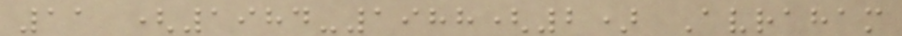11 (1984-1988(2) Avraham
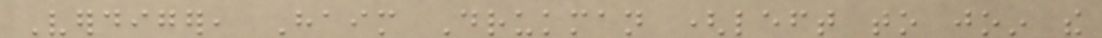Verdiger, Haim Drukman (left to join the
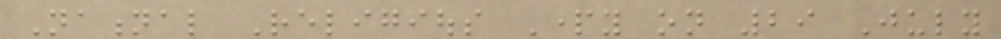National Religious Party on 29 July
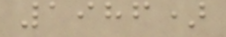1986)
